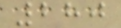280
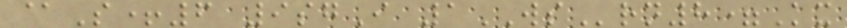@S+6 9sgI 1WSrn8=Kx
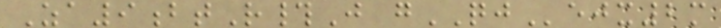Za9btR#J gQJejx2m
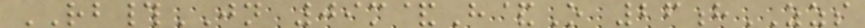RB#JN 09m&H&O 26hZZS
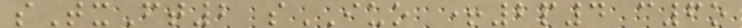sTxFt2 sIUO +2p4 c6o
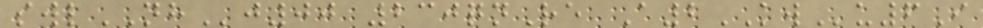swlNHj00 230qnRe A2KWu6I
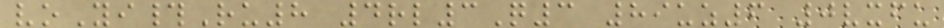voYi#Ru8 4rl3Q3 89uz6 0vxfu
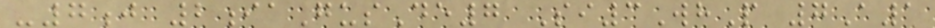-7j 2iaGusDe7 Si3WhP 7A1
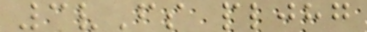3vFs pljhg
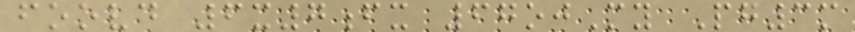foovd 6x7fx 67ojMy Pg3m
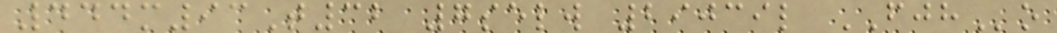444m93T32 7selw 29039l FJHo
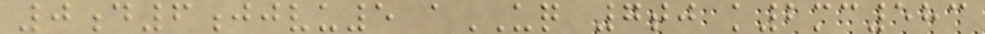0d6jjvu5 aUQ 7tj k2mc583
